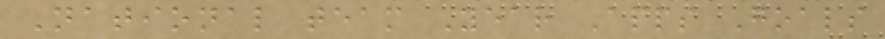National team Year Apps Goals
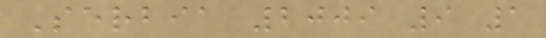Serbia 2009 9 1
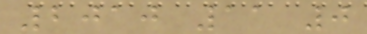2010 11 0
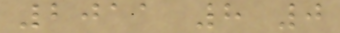2011 8 0
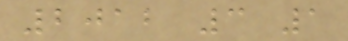2012 3 1
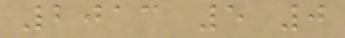2013 5 0
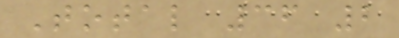Total 36 2
